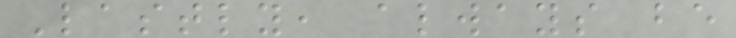Lastly, always be
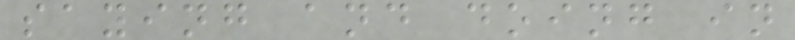saying and doing in
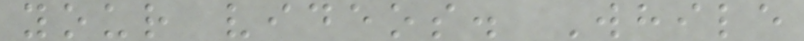your videos. While
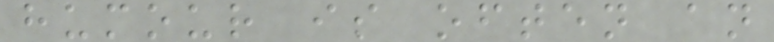humour is often an
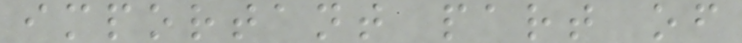important part of
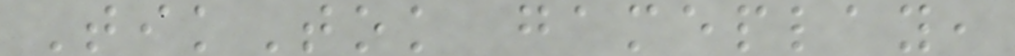TikTok gameplay,
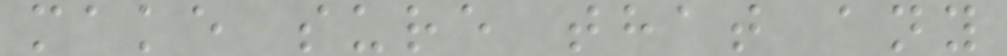make sure that any
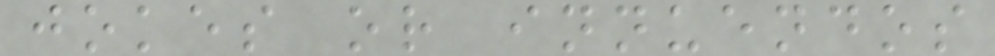jokes or innuendos
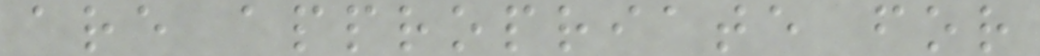are appropriate for
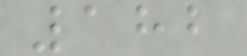182
